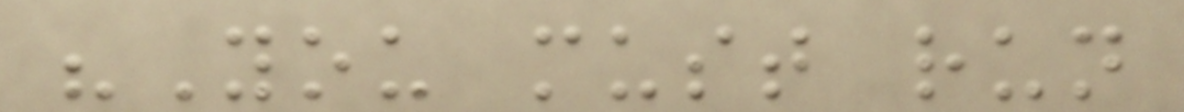"You must run
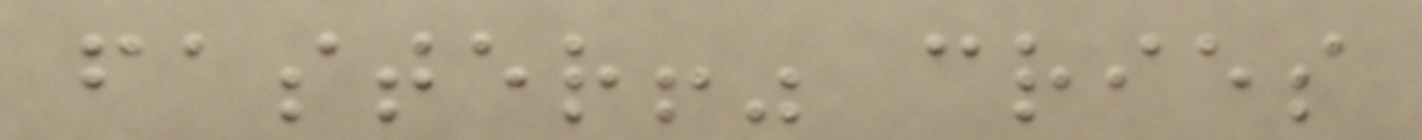faster!" cries
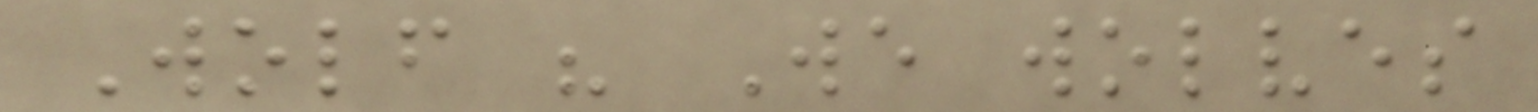Wolf " We wolves
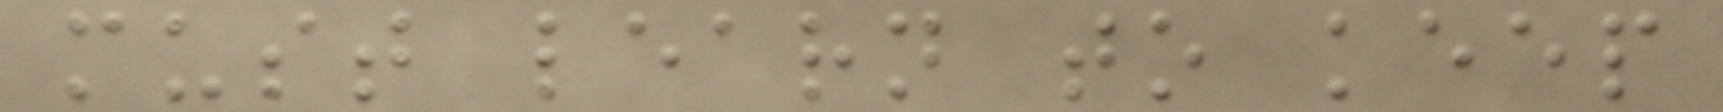must learn to keep
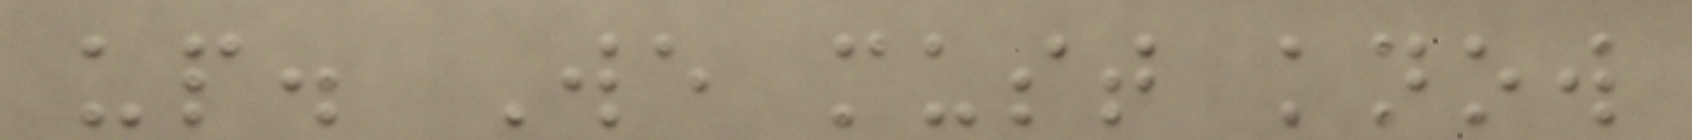up. We must know
